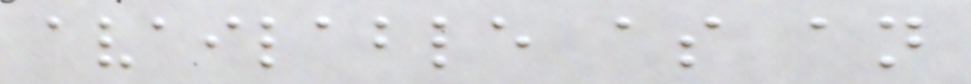available as an
